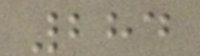284
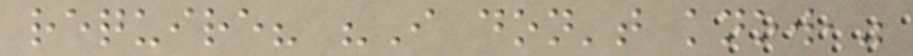require? "I don't know,"
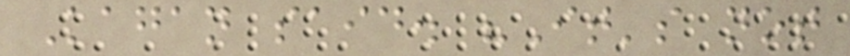Kagan said. "It's not
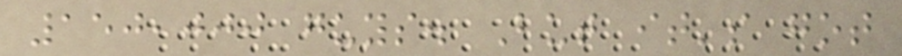150,000 guys. But it's got
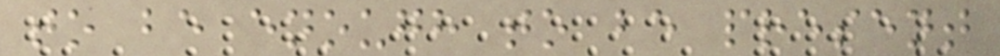to be enough to be present
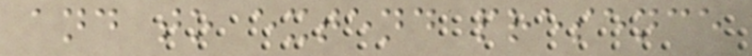and to extend presence
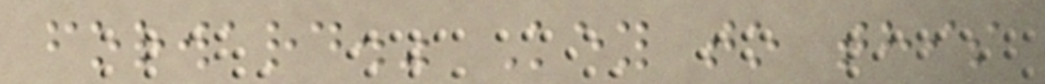forward." Key to this
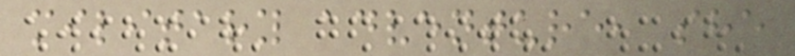military adventure, she
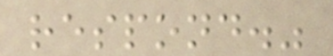respond."
